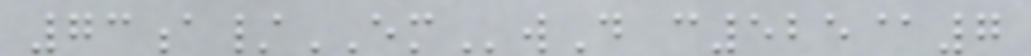73a/EMwD c525@7
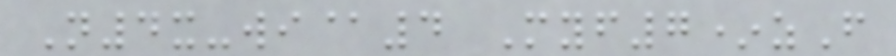N4x-wi@4 Myf7*zF
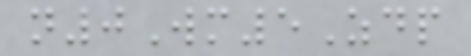n0Wm5Zdp
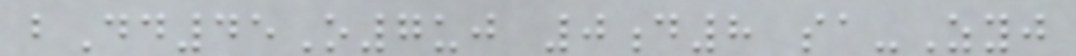bDd45O7uj 0d8 sa-Zyj
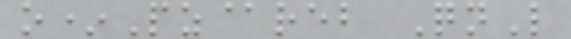o*Pz@reb QnL
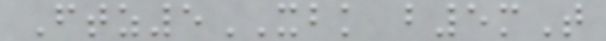Ftz5XBK b5mT
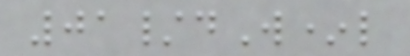01/dW*l
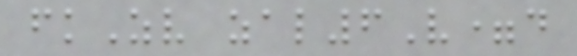fkZv zal6V=d
